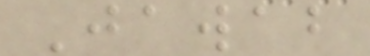Jawab
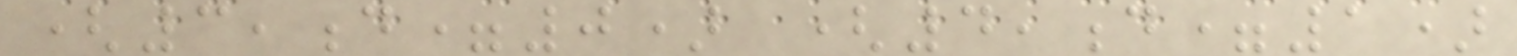(3,d=0) (4,d=1)
